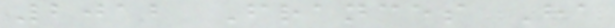2012 Frances Ha
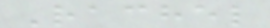Rachel
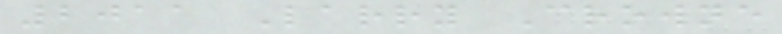2011 Larry Crowne
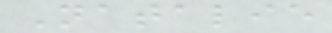Natalie
